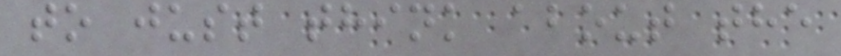to just think about the
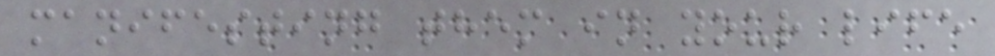manifesting them in your life
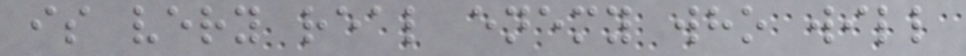is very real enemy who will
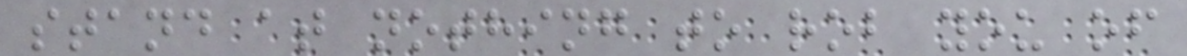stand at nothing to rob you of
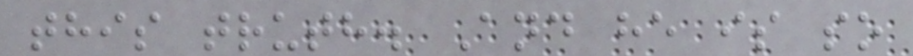this truth. And he is so
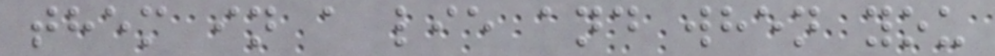them in a lie and when you
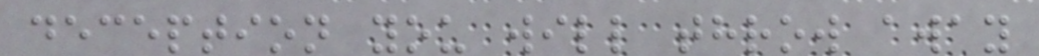deception you will throw away
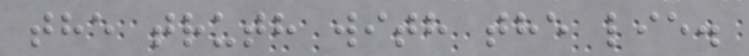the truth with the lie.
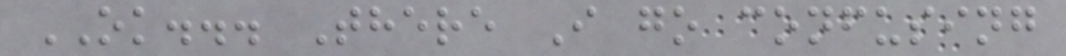OK... There I go confusing
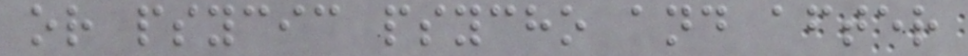or psycic psycho and after
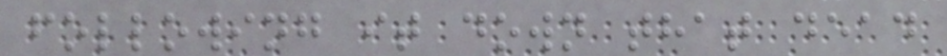following it down that dead
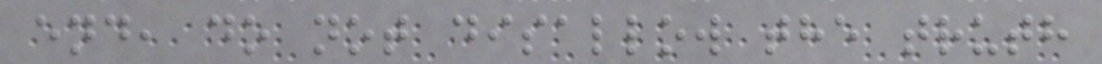end, do not disallow the truth
